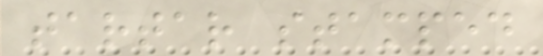tartar stamped
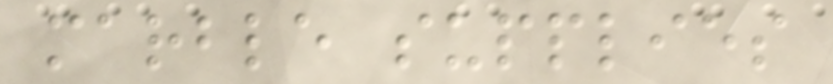marble supplies
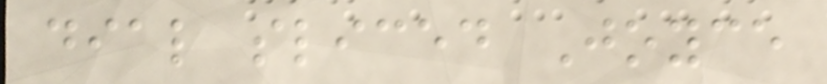dial sliced Joyce
